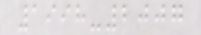1998-2007
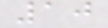10
